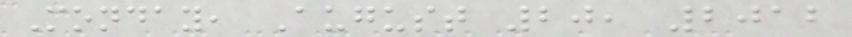Monday, August 20, 2012
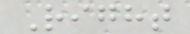Right
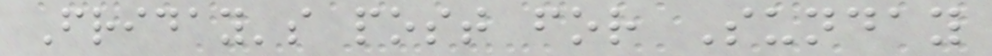Friday's post for Sunday
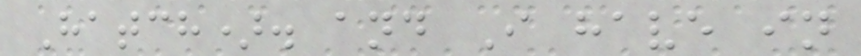Hatch). and I have in
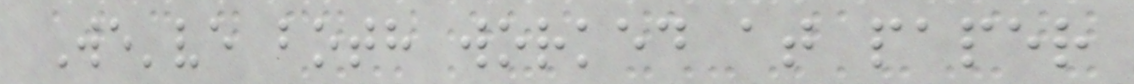We've both worked at paper
